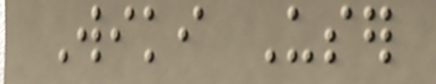Wiki User
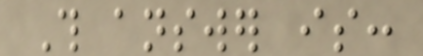This answer is:
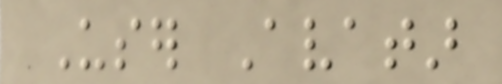User Avatar
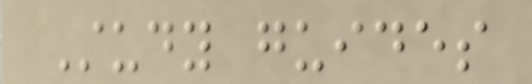Study guides
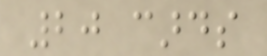20 cards
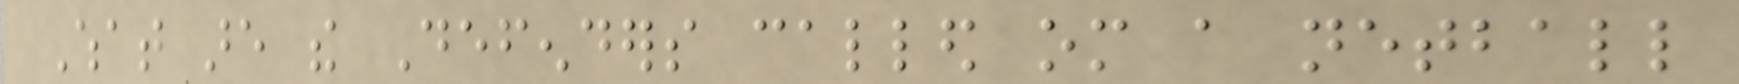What are the Defenders called om a netball
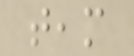team
